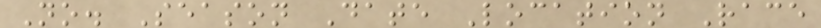No. Season Date Location Race
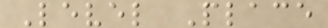Level Place
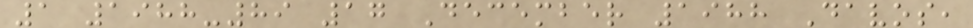1 1988-89 17 December 1988 Davos,
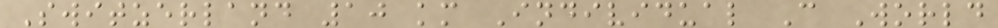Switzerland 10 km Individual C World
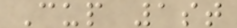Cup 1st
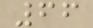66
